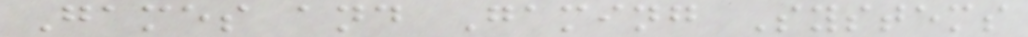Games and Gaming Systems
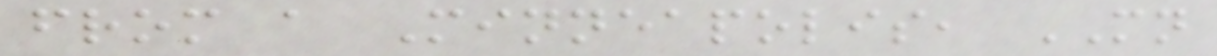from a Minneapolis, MN
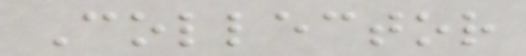Collector
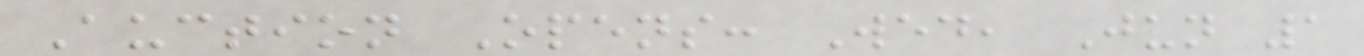Auction Opens: Wed, Jun 1
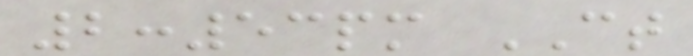2:53pm CT
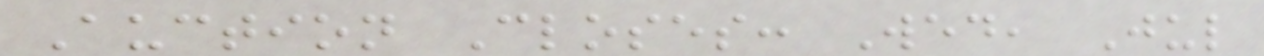Auction Closes: Wed, Jul
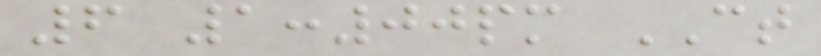6 1:00pm CT
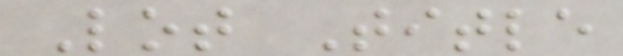Lot Title
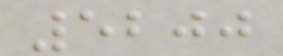5200
